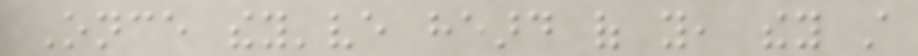Once they've heard of you, they still
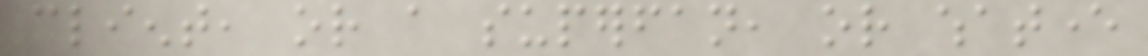client, or a superfan, or whatever
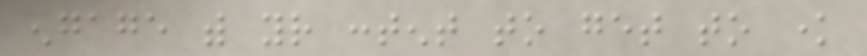engage with your content to get to know
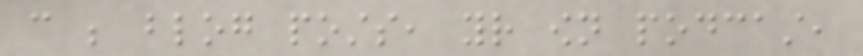can be blog posts, your own podcast,
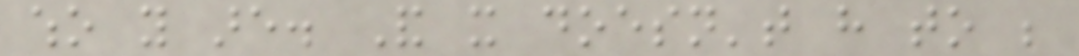who you are. And it doesn't have to be
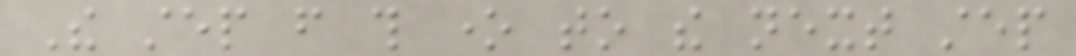The step from this one to the next step
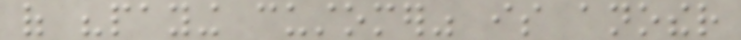of "paying customer" is another
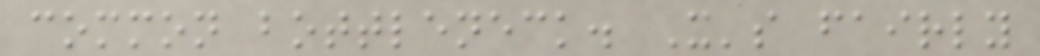common bottleneck. It's fairly
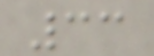33
